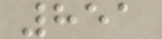851
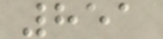851
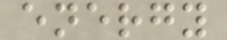energy
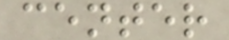center
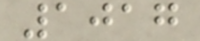1017
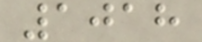1018
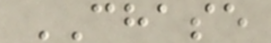CHASE
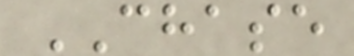CHASE
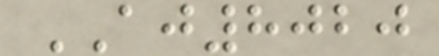AJ8020
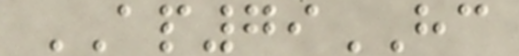AP79HC
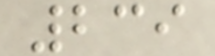239
